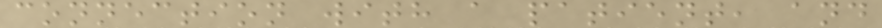connection with a patient, and
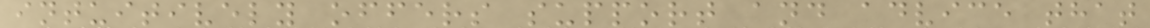intuitively offers support and advice that
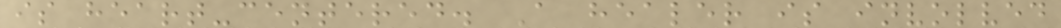is heart-centered. A healer is involved
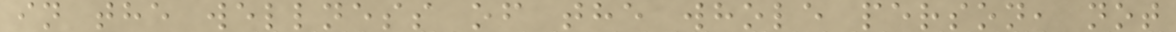in the wellness of the whole person, not
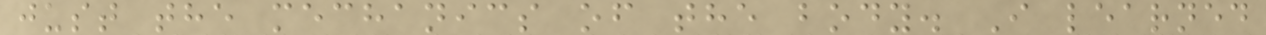just the mechanics of the body. I learned
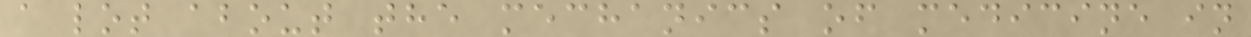a lot about the mechanics of medicine in
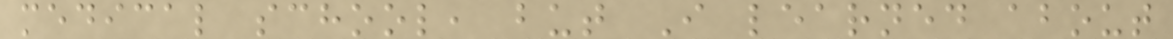medical school, but I learned about
